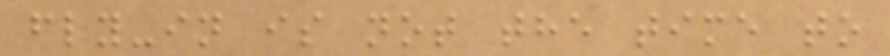fly-in is not the time to
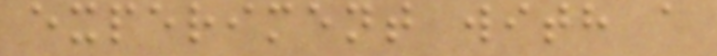experiment with a
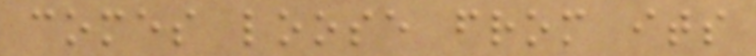comes loose from its
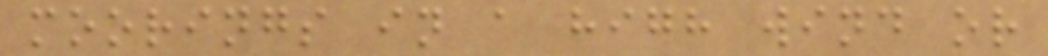moorings in a high wind or
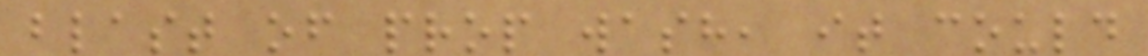blast of prop wash, it could
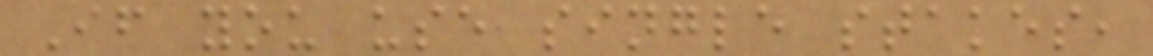If you use single stakes,
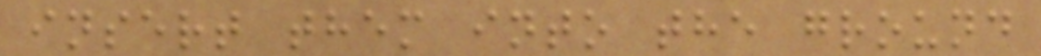insert them into the ground
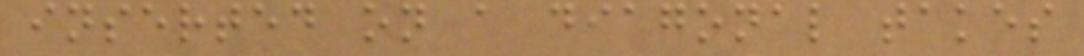inserted on a diagonal takes
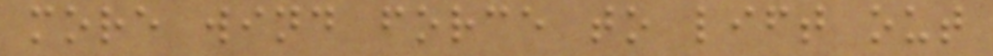more wind force to lift out
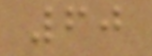60
